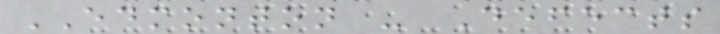EDMONTON - Defects
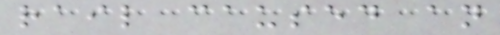rail caused an
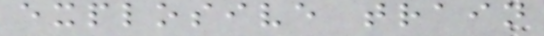explosive train
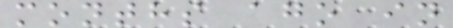months ago in
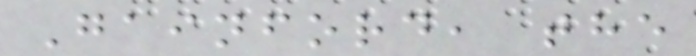Gainford, the
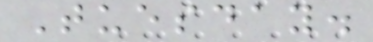Tuesday.
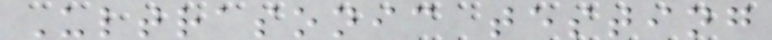Ultrasonic testing
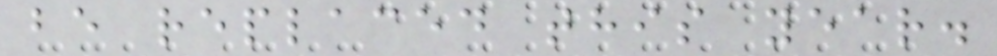be replaced this year.
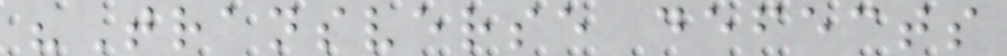"Transverse defects
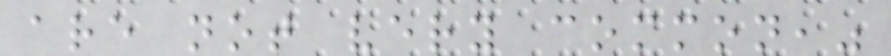are not very common,"
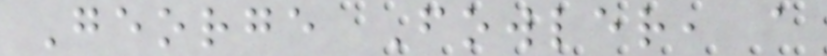George Fowler, a
